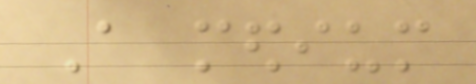A medium
